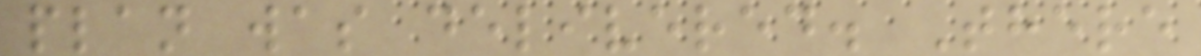plan was delivered. There
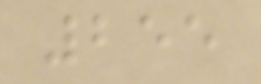255
